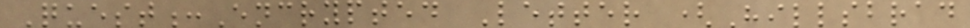Quest:Encrypted Letter (Hillsbrad
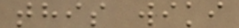this wiki
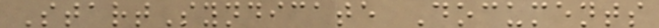StartSyndicate Documents
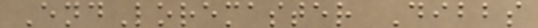EndLoremaster Dibbs
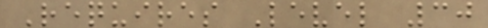Requires Level 30
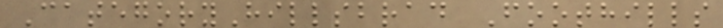CategoryHillsbrad Foothills
